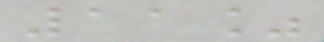11%
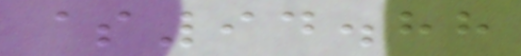$94.88
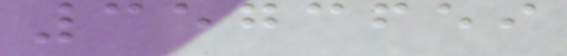3573659
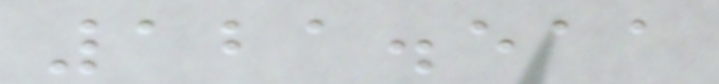121.511
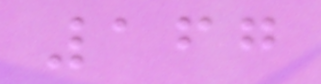167
